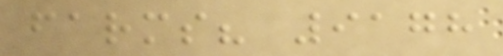farms? 9178
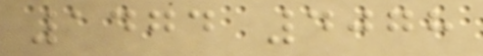1474 4078
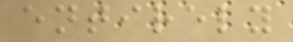entirely
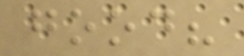good?
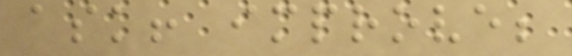ask! improve;
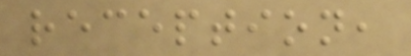reception,
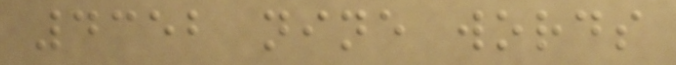4352 nine words
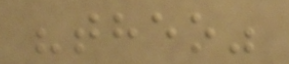"theo"
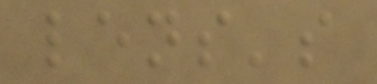lens's
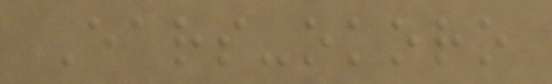Ears-okoro
